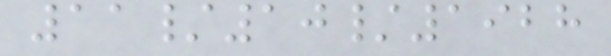11/10/1928
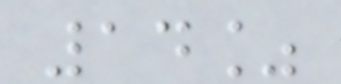14%
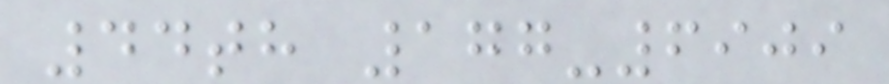44th 177-6909
